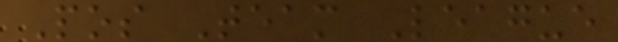Pos Team League
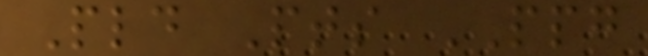Pld Pts PPG
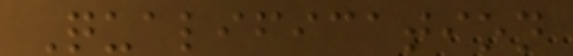Qualification
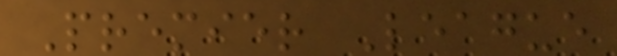Premier League
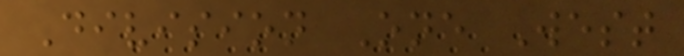Division One West
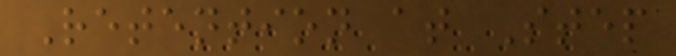Retention at Step
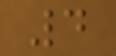4
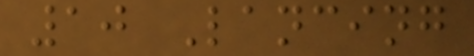10 Lancing
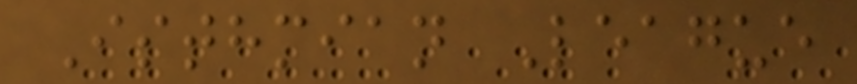Isthmian League
